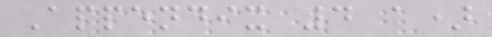Appendix 4 a)
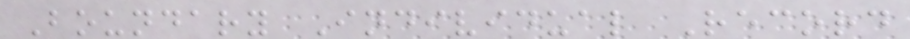Boundary Individual Record
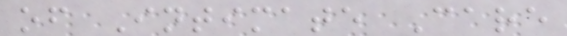of Intimate Care
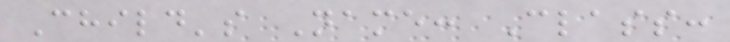Child's Name: Class:
